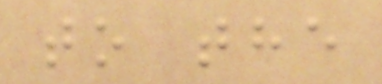to the
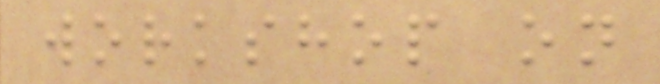workshop on
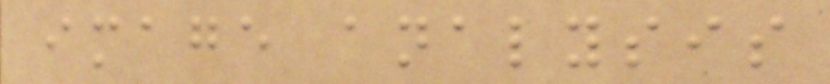image analysis
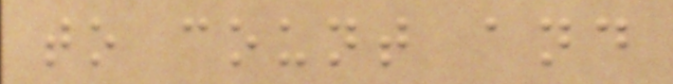to count and
